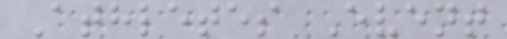Athletes Event
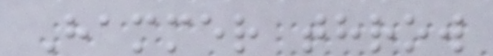Hammer throw
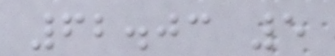62.03 5
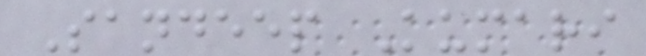Sandeep Kumari
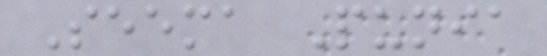Seema Punia
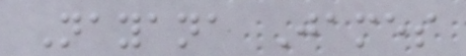Nayana James
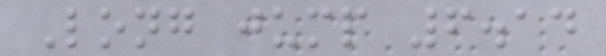Long jump 6.14
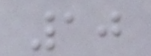10
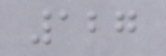127
